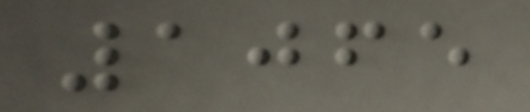1065
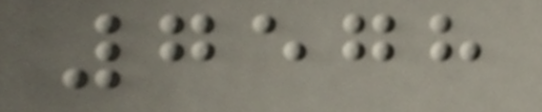7578
